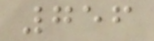756
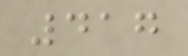417
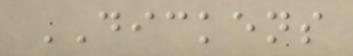DICKENS
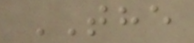THE
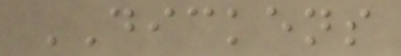DICKENS
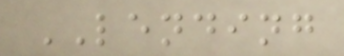LENDING
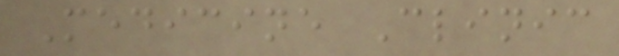Medicine Clinic
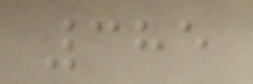385
